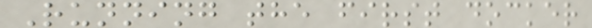Running the first docker
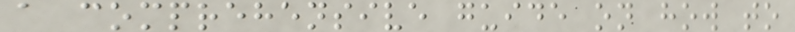a comprehensive guide on how to
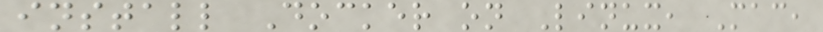install Docker on Linux, Mac,
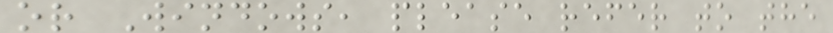or Windows, please refer to the
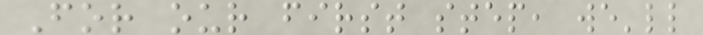For our first step, we'll
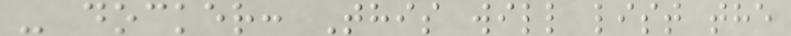- docker: This will list the
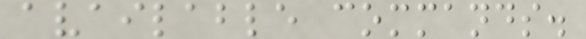available commands.
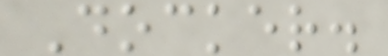Docker.
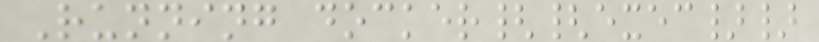Running docker{{exec}}
